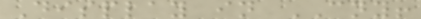Display in CNY!
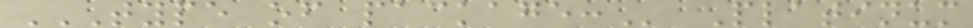TYPE OF PACKAGE: Platinum
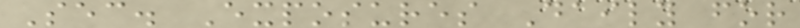Sec. Exposures Daily for
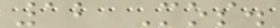12 Mos.
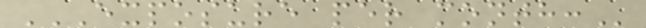EXPOSURE PER MONTH:
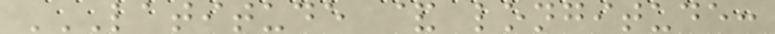LATITUDE & LONGITUDE:
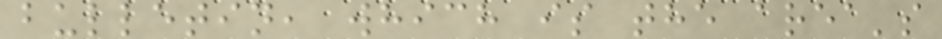bulletin, which is the area's
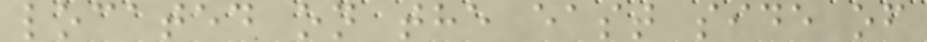located on the east side of
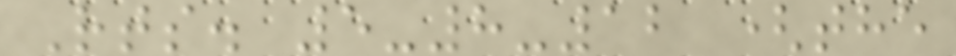Rts. 5-8-12 (the
